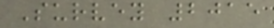Survey 2015
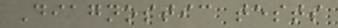Diagnostic tests
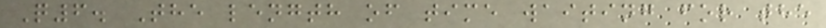Q6. The length of time waiting for the
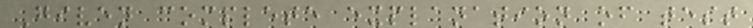Given complete explanation of test
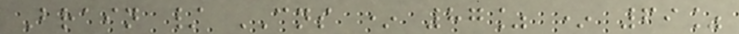Brain / CNS * 87% * 69%
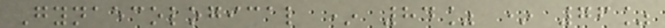Gynaecological * 84% * 76%
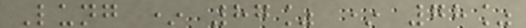Lung * 87% * 78%
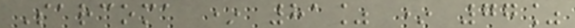Sarcoma * 81% * 77%
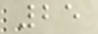25
